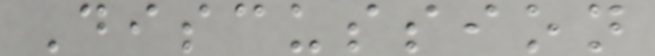Discussion
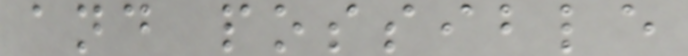and possible
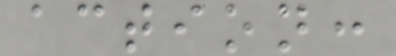action:
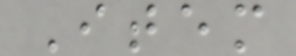Item
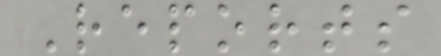Reports
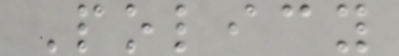Policy
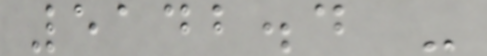5142.4 -
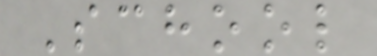School
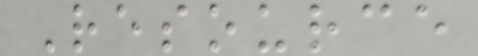Resource
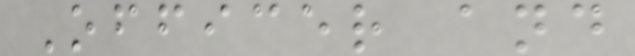Officer and
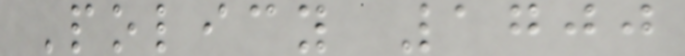Policy 1700
